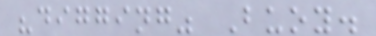"digging" Buoy.
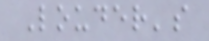Louder's
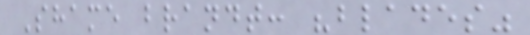Shame brandt: "blades"
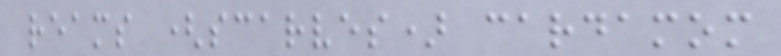reams (scarves) cardamom
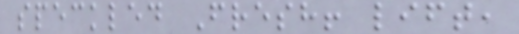speckled Fresh! lift,
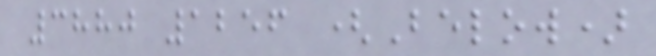3880 1256 (Below)
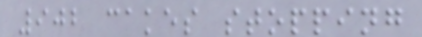902 cakes stopping
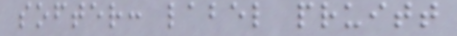softer: label pruitt
